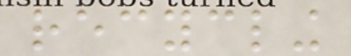recycling
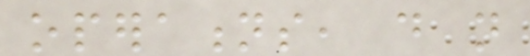operations, do not
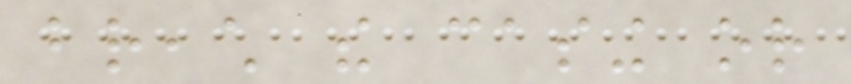breach the casing or
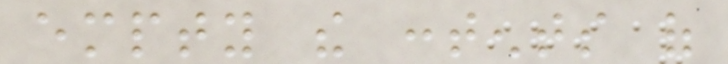empty the contents of
